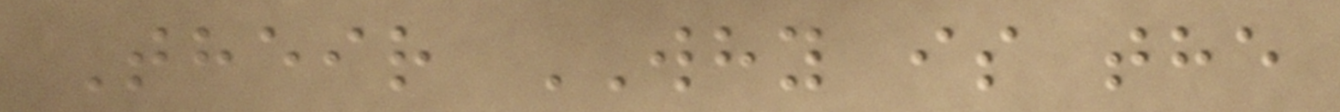Their WHY is the
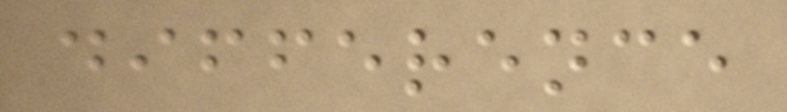difference
